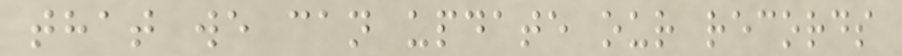that we can update our records
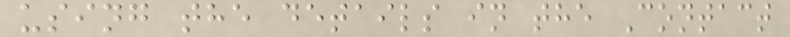using the details in the Contact
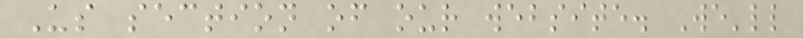Us section of our website. We'll
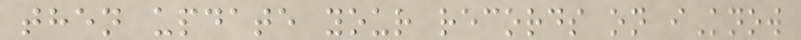then update your records on iKnow
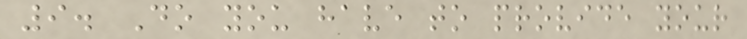9. Do you have to provide your
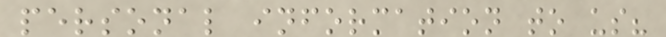personal information to us?
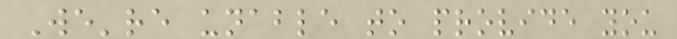We're unable to provide you
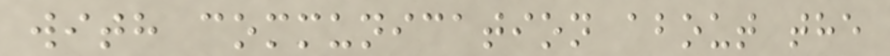with communication about the
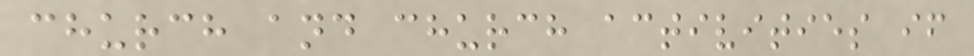church and church activities if
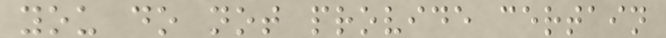you do not provide certain
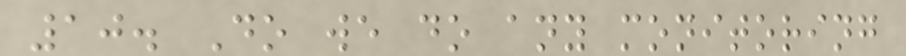10. Do we do any monitoring
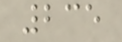235
